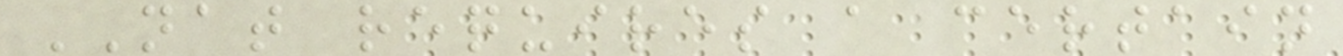NAT requires a certain
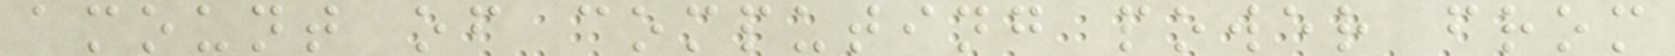amount of computing power from
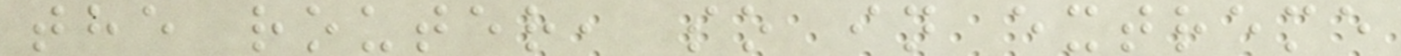the router, so in extreme
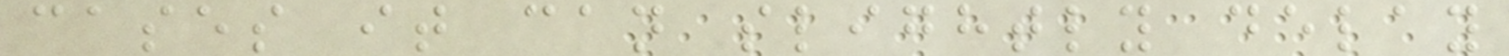cases it can slightly delay
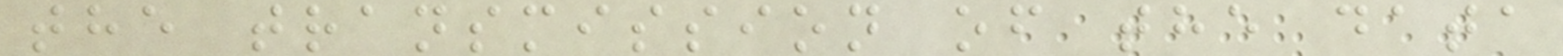the transmission of the data
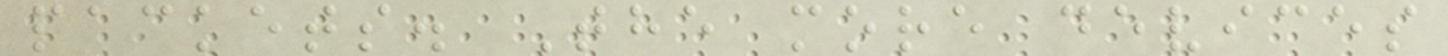packets. The more devices
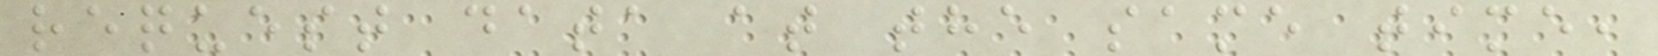request data at the same time,
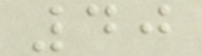40
